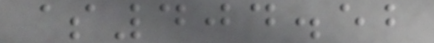$404.52
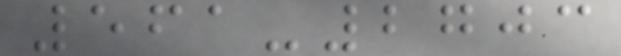561-2703
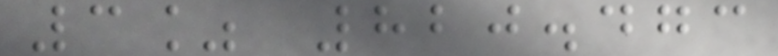3% 820.473
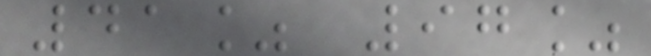41% 97%
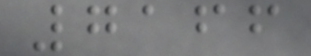7166
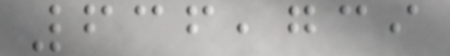636,739
